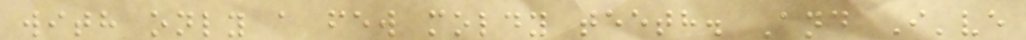with only a few moldy teeth. And I've
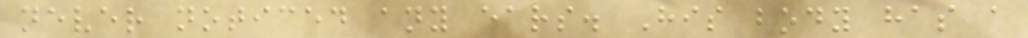never noticed any ears. His body has a
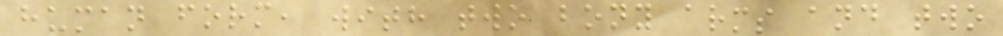human form, with two bony arms and two
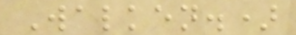Walken.)
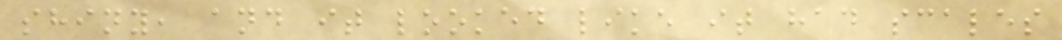shiny, and it looked like it had scales
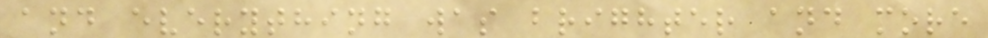and everything was brighter and more
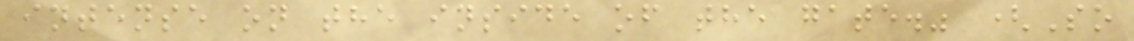intense on the inside of the gate." (So
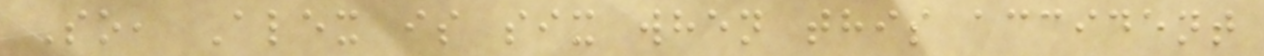So, Alex is six when this accident
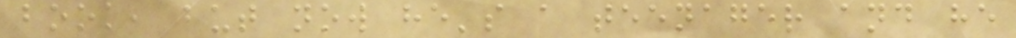book, but now he's a teenager and he
